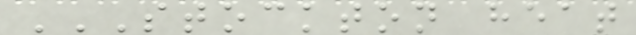STOCKTON HEAT
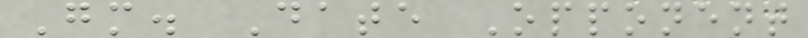Gm. Date Opponent
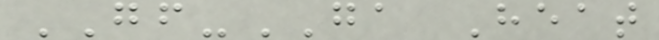GF-GA Heat
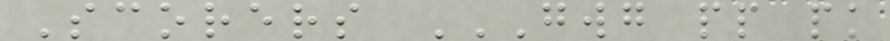Scorers GWG PP PK
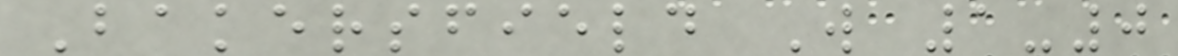Bakersfield W 1-0
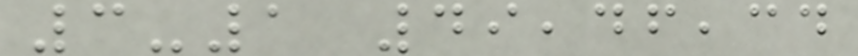3-1 49,46,34
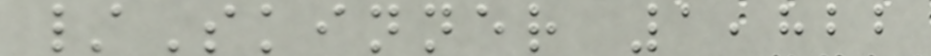/Skinner 1,822
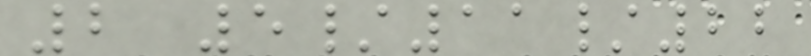2 5/11/22
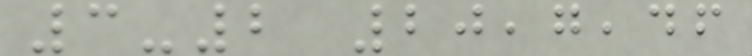3-2 20,7,46
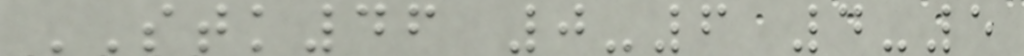STK46 0-6 4-5
